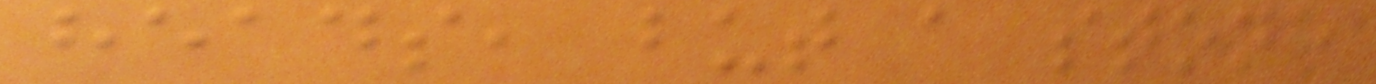heads, but a stone
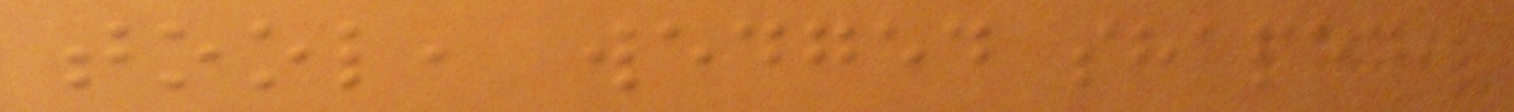tool, wedged shaped,
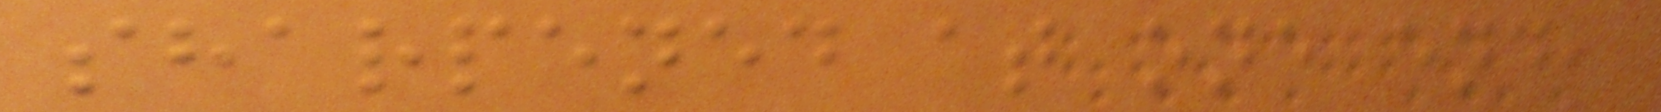sharpened at one end,
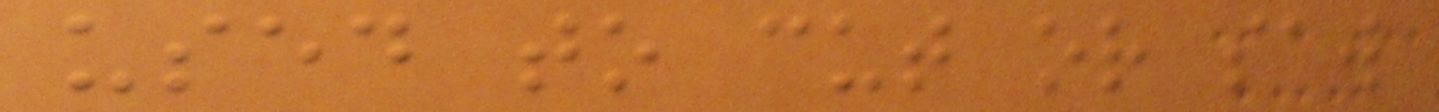used to cut or saw
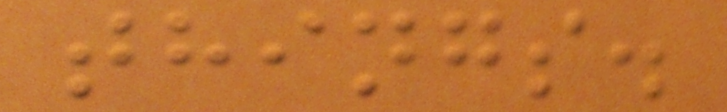things.
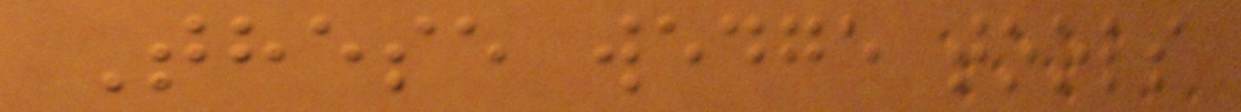These wedge tools
